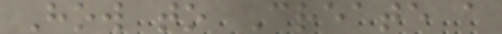How to Create a
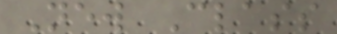New Class
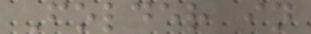Folder in
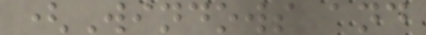(Windows and
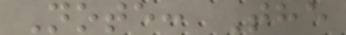Note: The
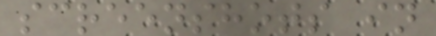screenshots in
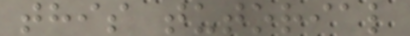this tutorial
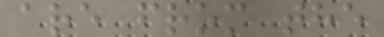are from the
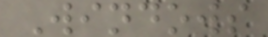Windows
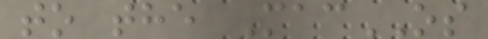to the MacOS
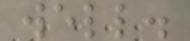well.
